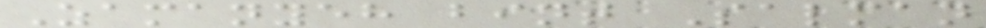Zamanyeh bint Salman
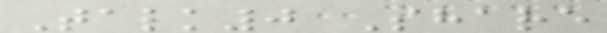Talk0 Share
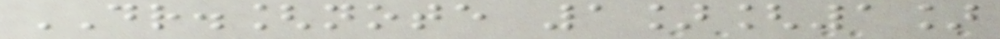DR.[note 1][1]
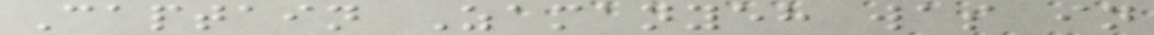Captain Zamanyeh was in
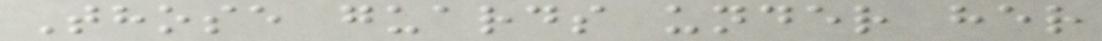Those guards under her
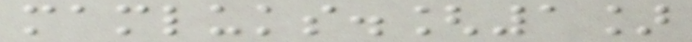mamluks.[1]
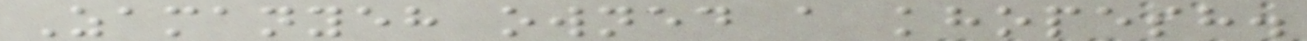Zamanyeh owned a khopesh.
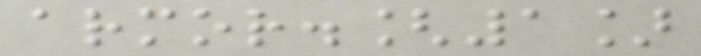armor.[1]
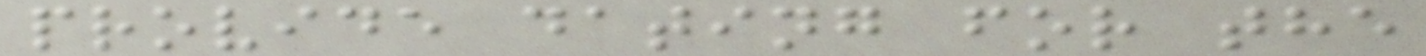provide dating for the
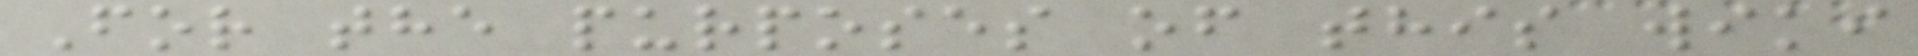For the purposes of this wiki
